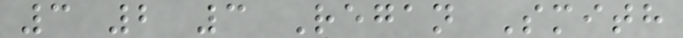3 2 3 Regan Smith
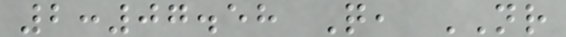2:07.58 Q, NR
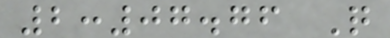2:07.76 Q
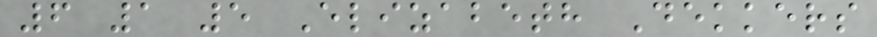6 1 5 Elizabeth Dekkers
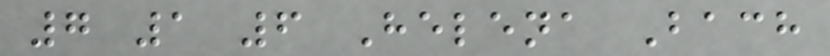7 1 6 Helena Bach
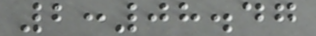2:08.47
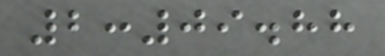2:09.88
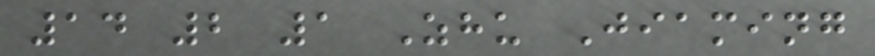14 2 1 Zhu Jiaming
